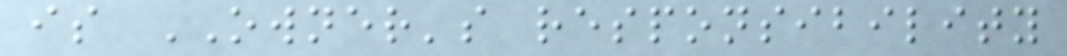is OWNER's responsibility
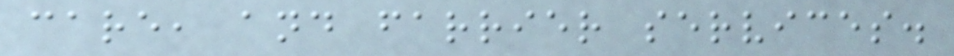care, and farrier services.
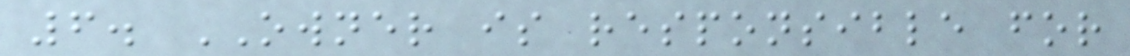6. OWNER is responsible for
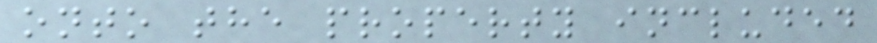onto the property included
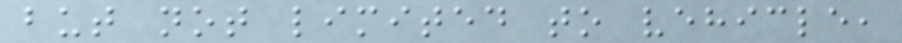but not limited to vehicle,
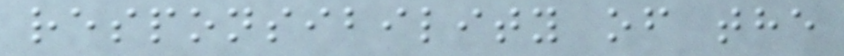responsibility of the
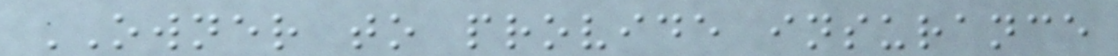OWNER to provide insurance
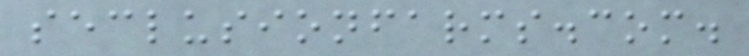seclusionfarms.com.
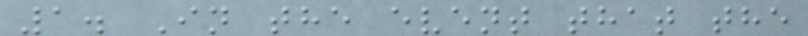1. In the event that the
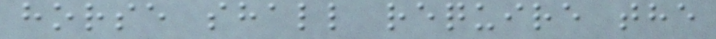horse shall require the
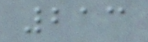213
